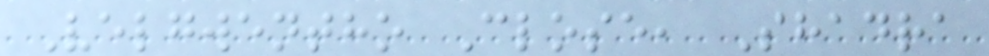Velgwentho Close, Shadra
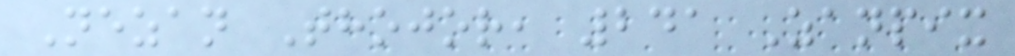Nezan Thojor, 241 Zanpix
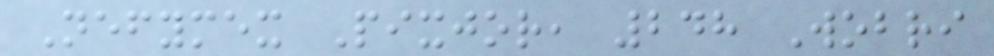Nefymex Pixjor, 248 Wobri
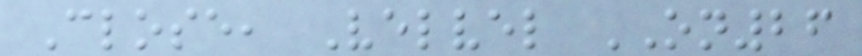Close, Velvel ON26
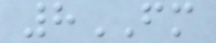8FM
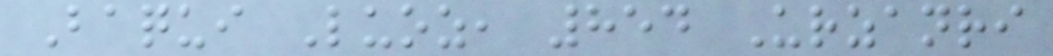Baqui Luoz, 854 Urzanri
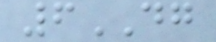6DG
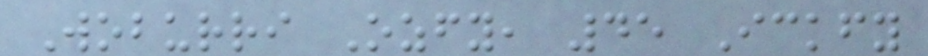Woburri Ozfy, 45 Ickfy
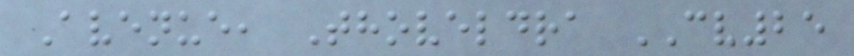Avenue, Thoveldra CV25
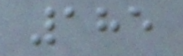185
